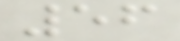56
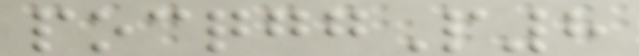pocqggP8
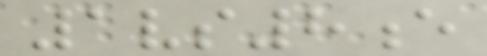1vs8e
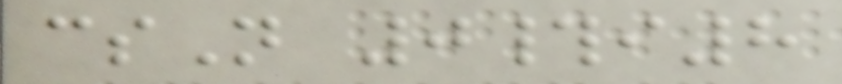csN 0#i8
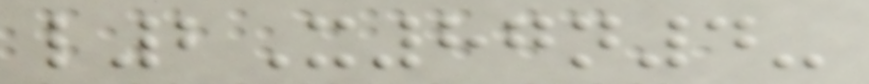l2X87n4-
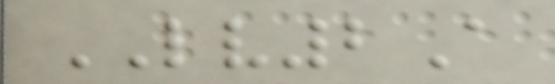LV2A
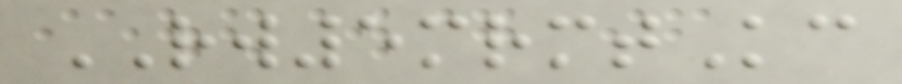RW5mrmtKc
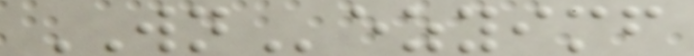WNezyimf
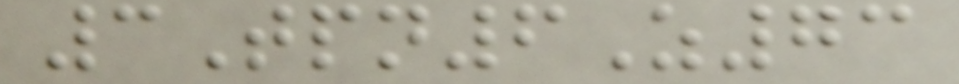3Tpn6Z73
